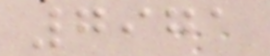7971
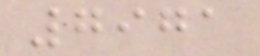7971
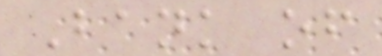Bank of
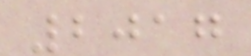2017
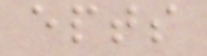epts
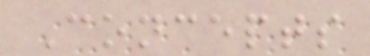Concepts
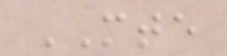MTE
